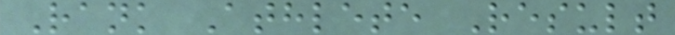Rank Athlete Result
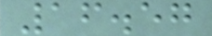16.57
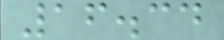16.34
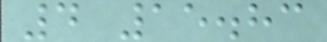4 15.83
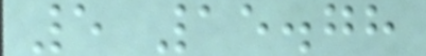5 15.78
